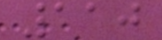110
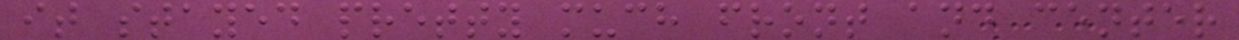it stayed pretty much front and center
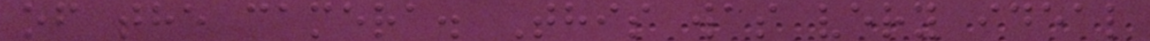of the camera. This was very ideal
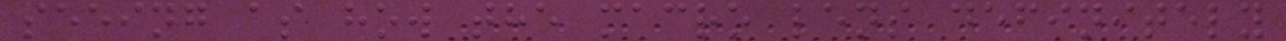seeing as how the macro lens definitely
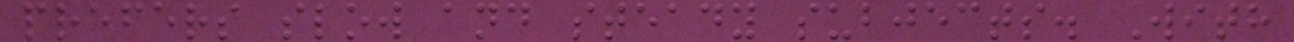prefers slow and steady subjects. With
